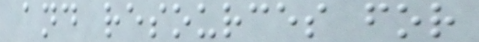and resources for
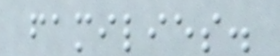families.
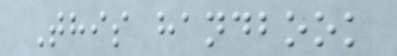This handbook
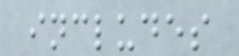includes
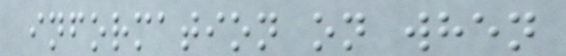information on when
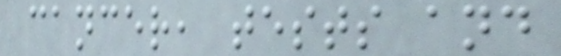cancer, tests and
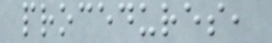procedures,
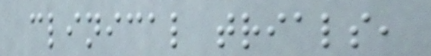clinical trials,
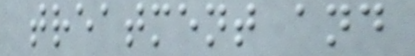treatment and
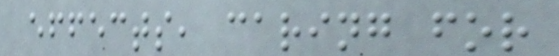effects, caring for
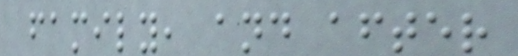family, and after
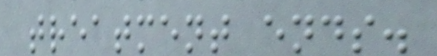treatment ends.
